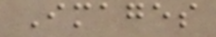Images
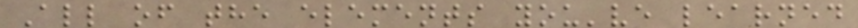All of the elements you've learned
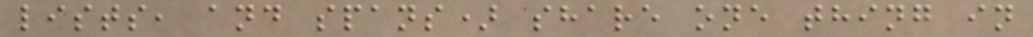lists, and spans) share one thing in
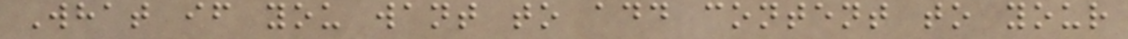What if you want to add content to your
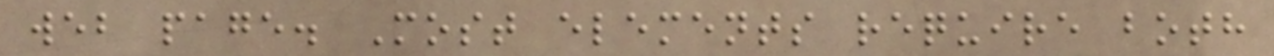web page. Most elements require both
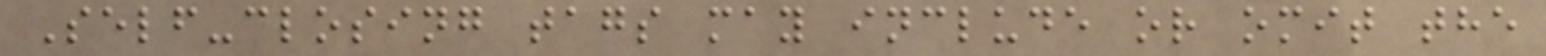Self-closing tags may include or omit the
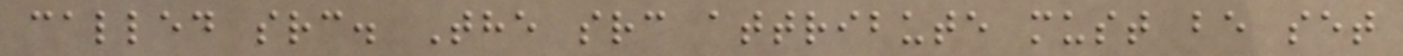called src. The src attribute must be set
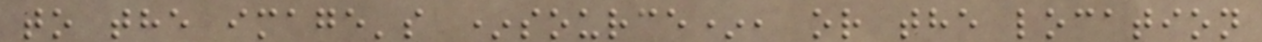to the image's *source*, or the location
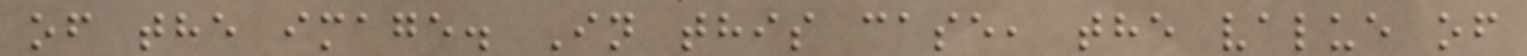of the image. In this case, the value of
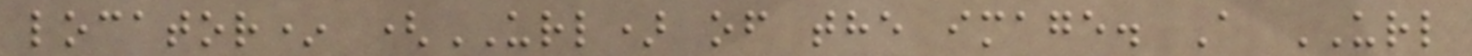locator* (URL) of the image. A URL
